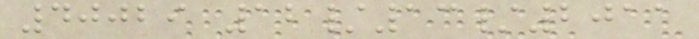40029 12/13/2011
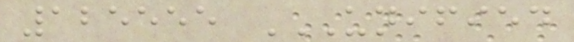125555 UNIFIED
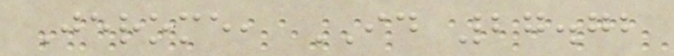Jerome, ID 27.72
